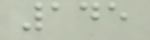145
